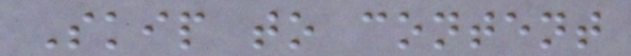Skip to content
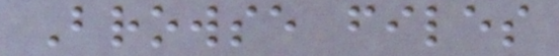Browse files
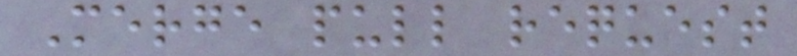Merge pull request
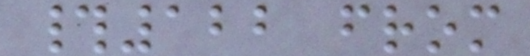#122 from
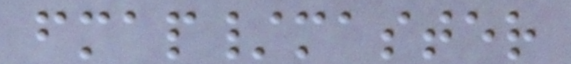fmap/master
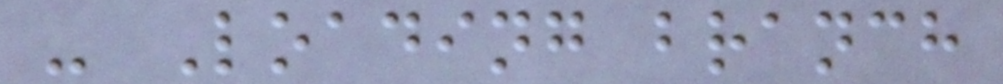- Loading branch
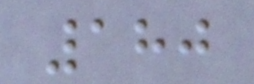180
